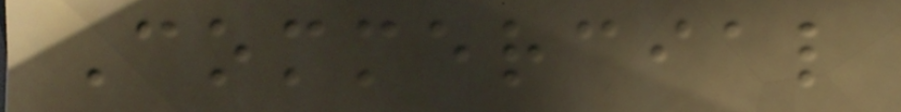Commercial
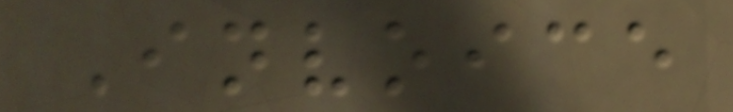Invoice
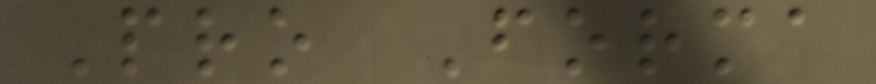Pro Forma
